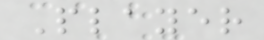Player
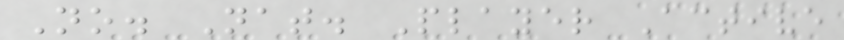No. Nat. Player Active
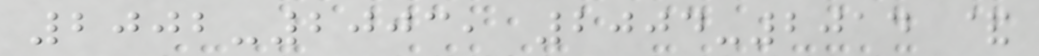2002-2003, 2004-2014 &
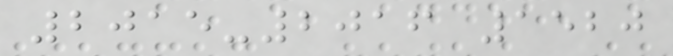2015-2016 1520
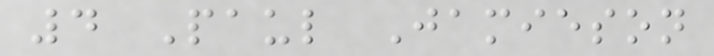4 Paul Jamieson
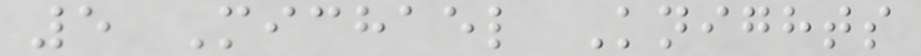5 Michael Knights
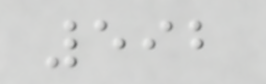592
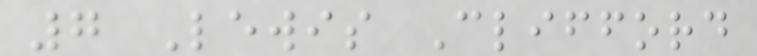7 Lewis Clifford
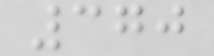370
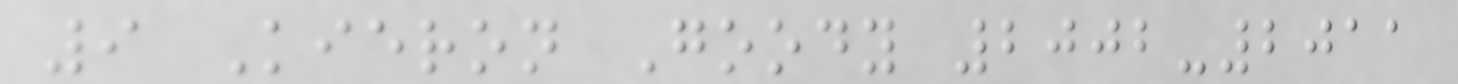9 Kieron Goody 2002-2011
